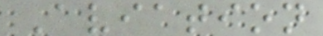Aviation
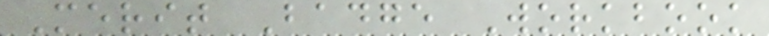Merit Badge Workbook
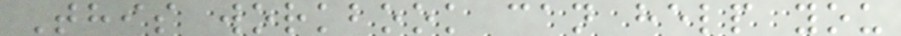This workbook can help you
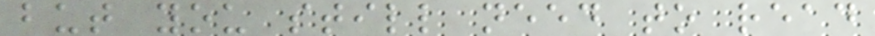but you still need to read
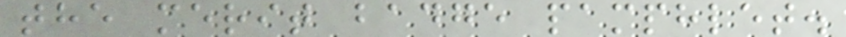the merit badge pamphlet.
